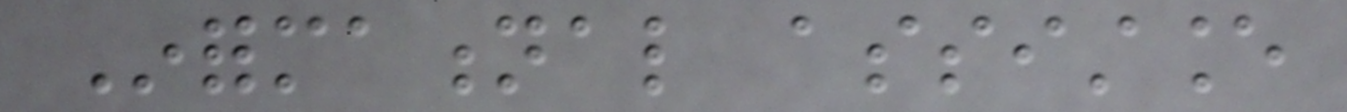Informational assistance
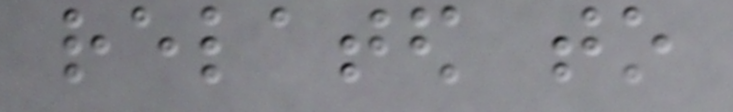related to
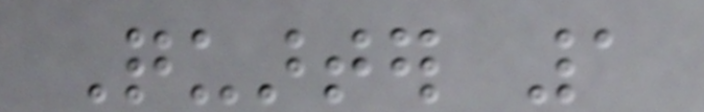Quarter 1
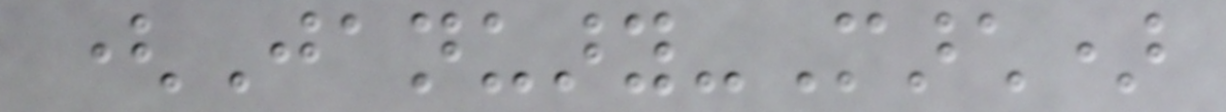(January-March)
